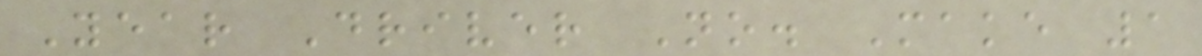Year Driver No. Make 1
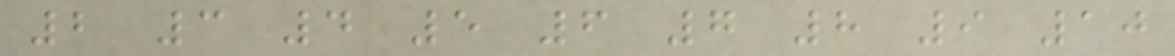2 3 4 5 6 7 8 9 10
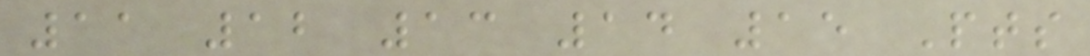11 12 13 14 15 Pts
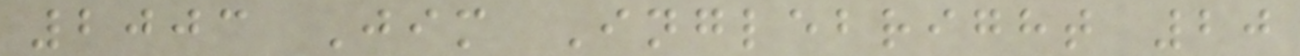2003 Jim Inglebright 20
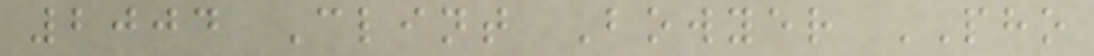2004 Clint Bowyer PHO
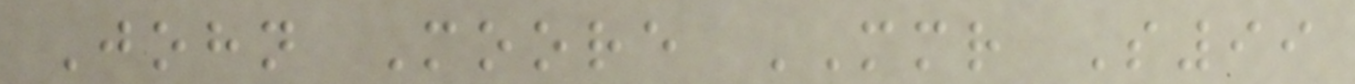John Moore MMR S99
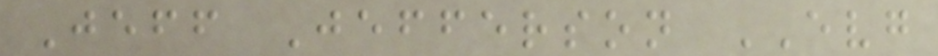Jeff Jefferson EVG
